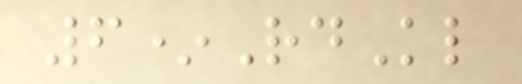6*RdKl
